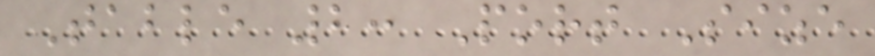Table 2: Port Size
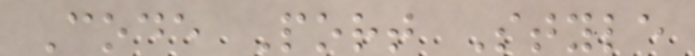Code Port Style
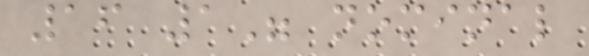16 1" nominal
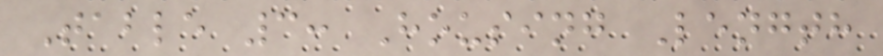Table 3: Housing Length
